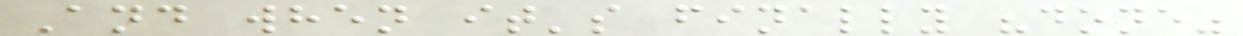And when it's finally "done"
